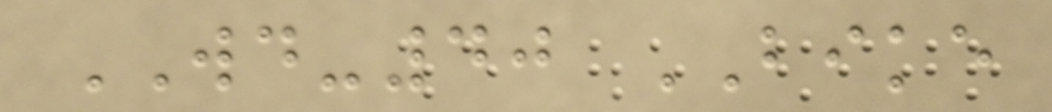WD-40 BIKE
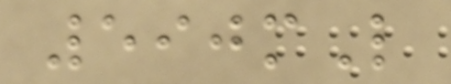590mL
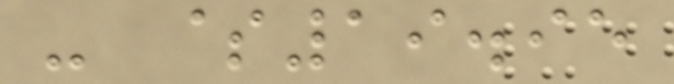- $19.95
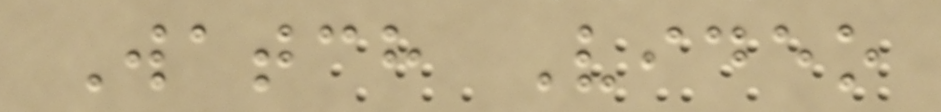Watch Video
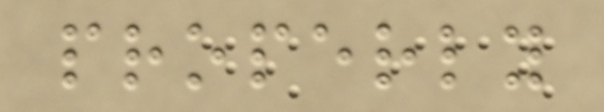properly
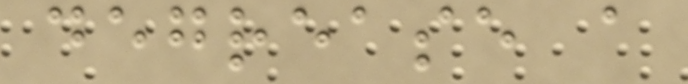degrease a
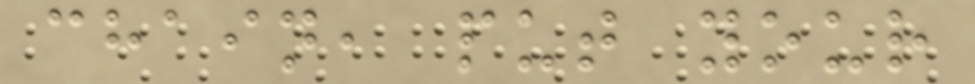chain, put your
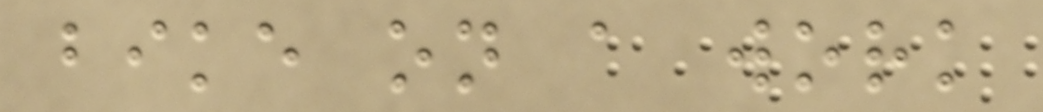bike on a work
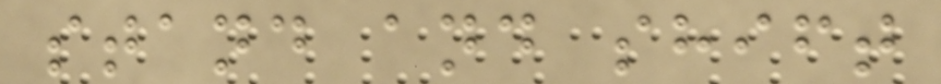stand and shift
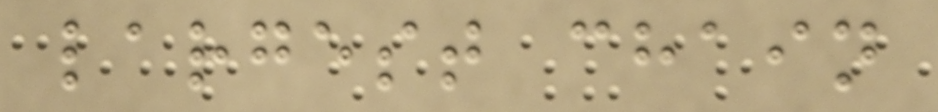largest chain
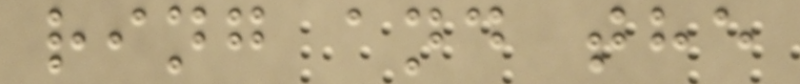ring and the
